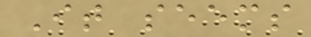It seems
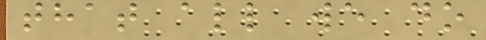that all we do
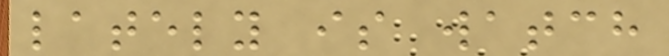lately is watch
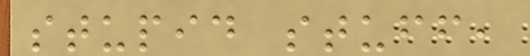stupid stuff,
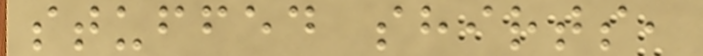stuffed shirts,
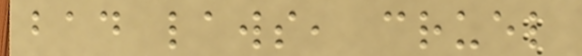bad laws, cruel
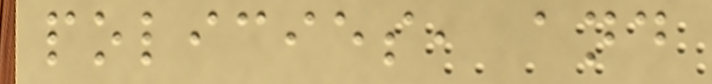policies, and
